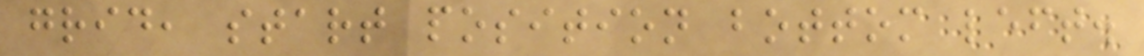grid, start position bottom left.
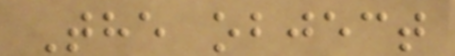The object
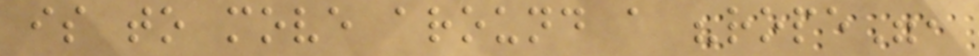is to move around a "rope",
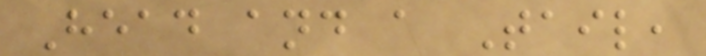Head and a Tail,
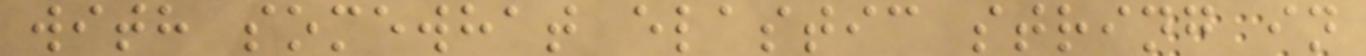with somewhat elastic string in
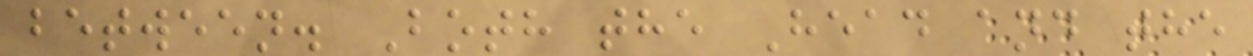between. Both the Head and the
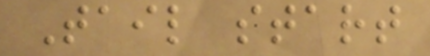Tail start
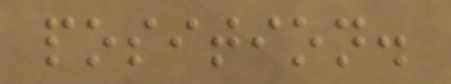position.
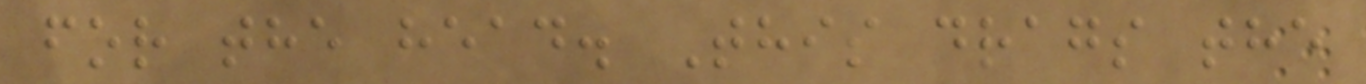for the head. This drags the
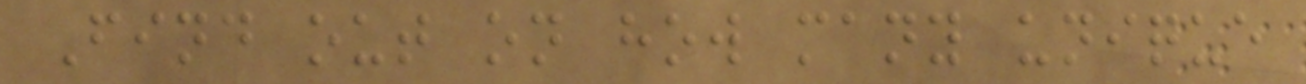Find out on how many unique
